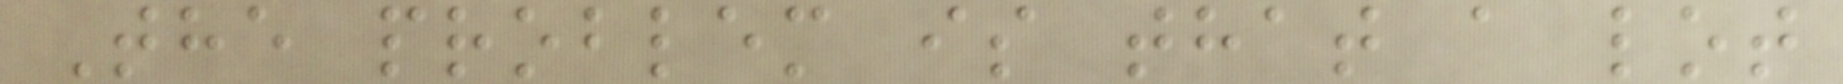The problem is that a lot
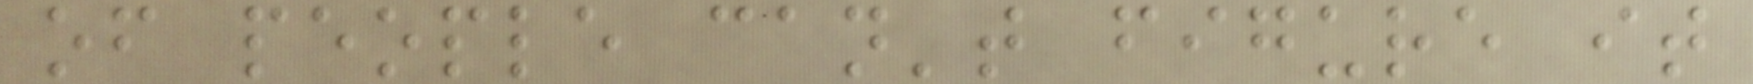of people can't figure it
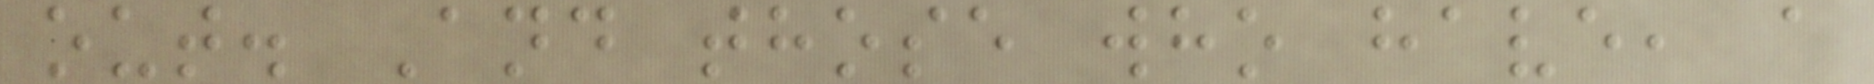out. And those who have, a
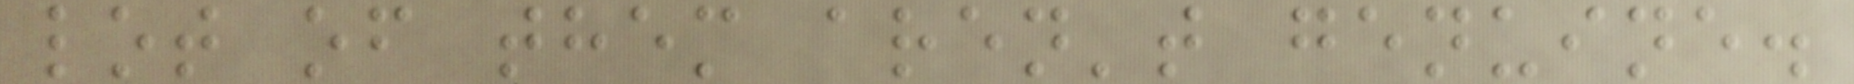lot of them aren't genuine.
